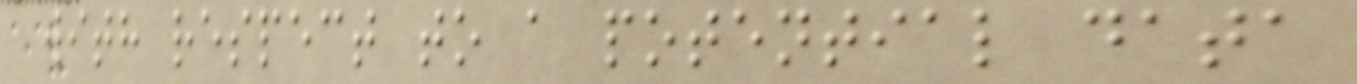with respect to a potential data
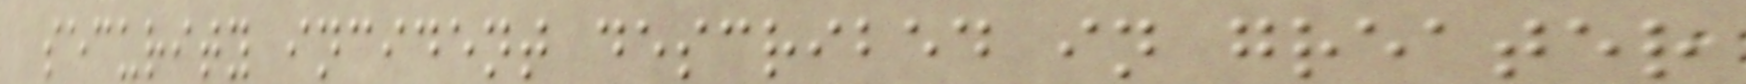security incident described in greater
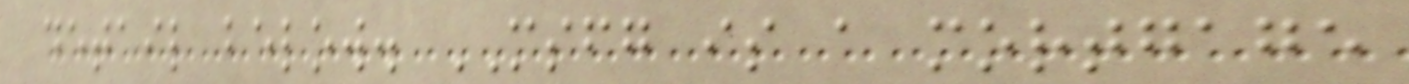detail below. MSFG is a mortgage
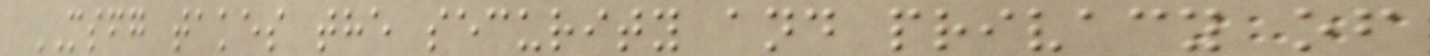MSFG takes the security and privacy of
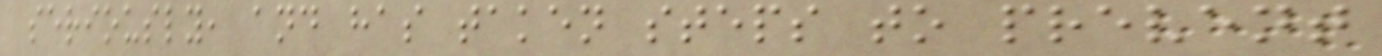seriously, and has taken steps to prevent
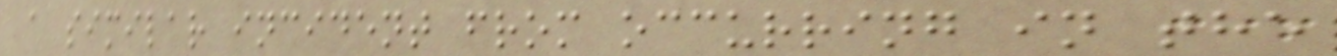a similar incident from occurring in the
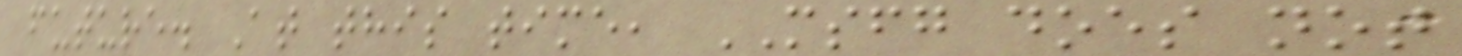future. At this time, MSFG does not
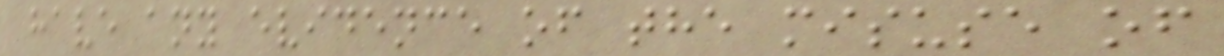have any evidence of the misuse of
